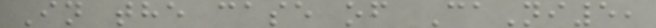In the case of CaNi5,
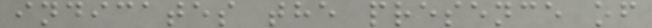indicates the presence of
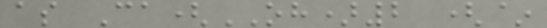as Ca(OH)2 (~
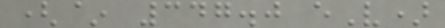(~ 347.0 eV)
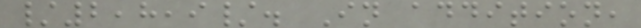/2,8,9/. In addition,
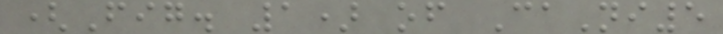(Fig. 1) of CaNi5
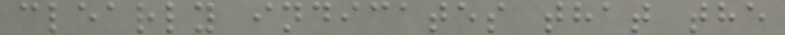clearly indicates that the
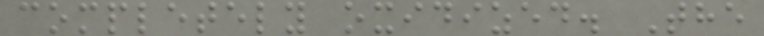completely oxidized. The
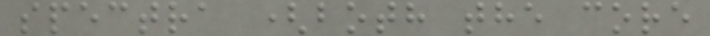spectra (both the core
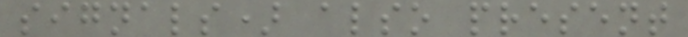signals) also present
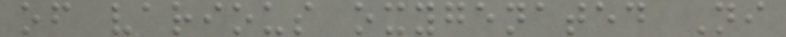of various oxygenated Ni
